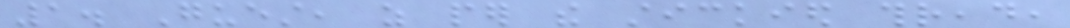1. Guest, as per the stickied thread,
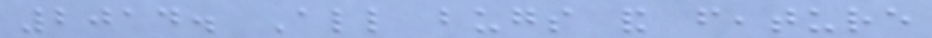2014. All bugs and feature
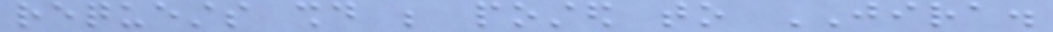requests should be posted to JIRA.
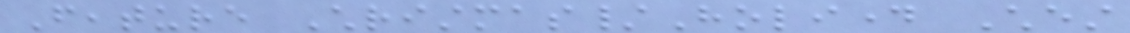Feature Christmas/Holiday Chest
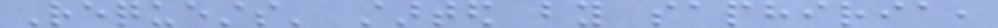Requests' started by saphiria,
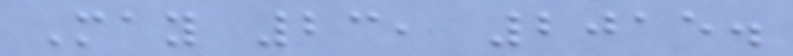May 23, 2015.
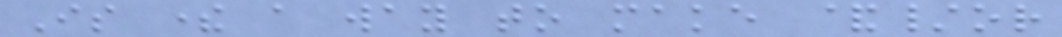Is there a way to make &/or
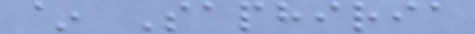~ Saphiria
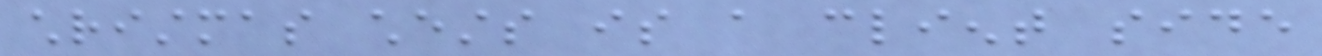christmas chests is a client side
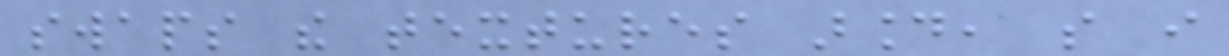swaps the textures around, so i
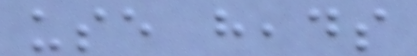use heads
